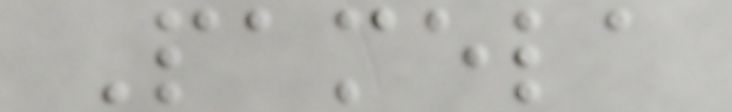Pamela
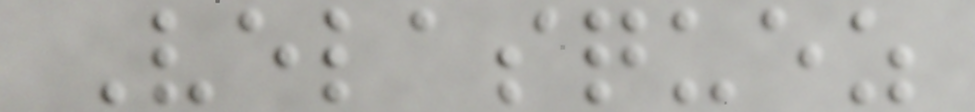Velasquez
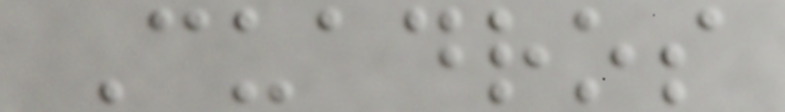Cuadros
